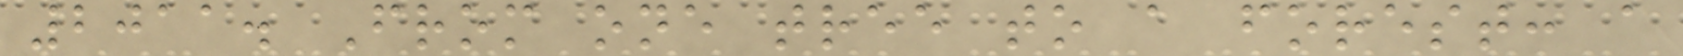2011. From one tree to a forest: a
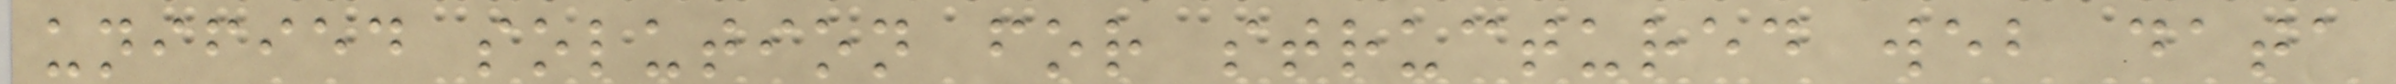unified solution for structured web data
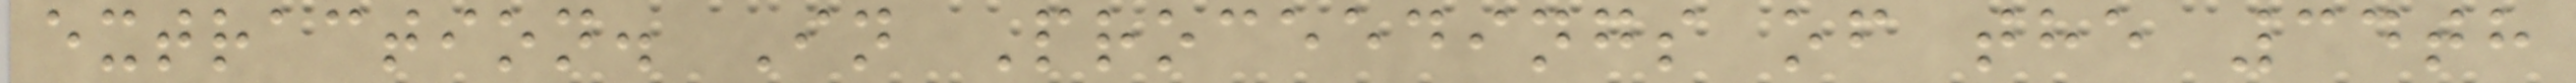extraction. In Proceedings of the 34th
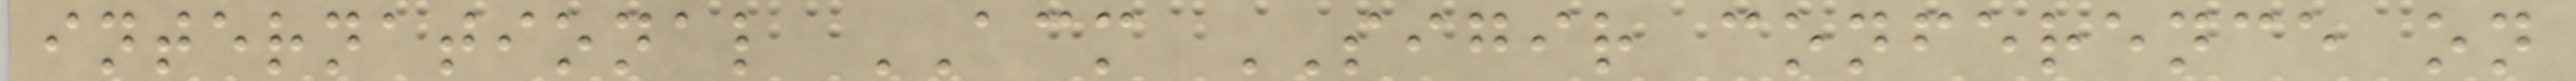international ACM SIGIR conference on
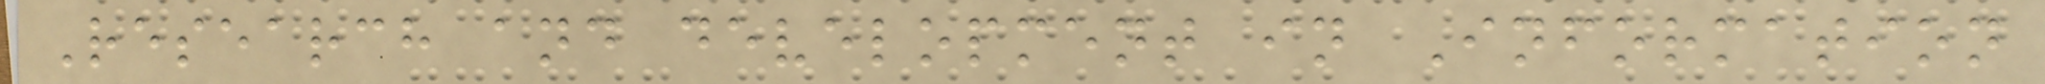Research and development in Information
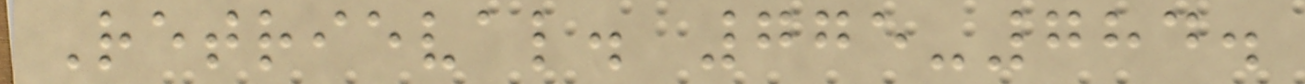Retrieval. 775-784.
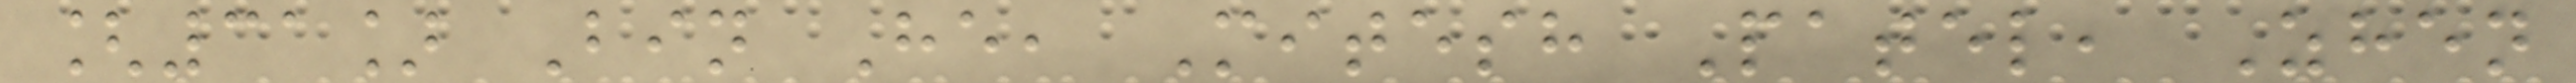[31] Bin He, Mitesh Patel, Zhen
